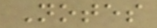Notes
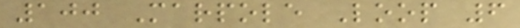100 Marpole Loop 6
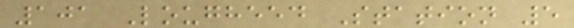101 Lougheed Station 5
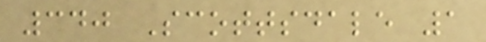340 Scottsdale 1
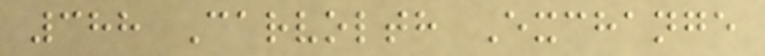388 Carvolth Exchange
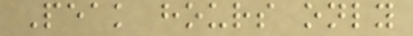Peak hours only
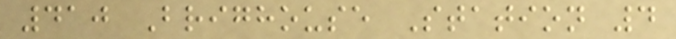410 Brighouse Station 4
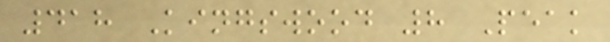418 Kingswood 8 Peak
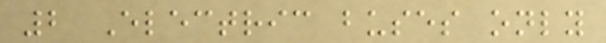2 Electric buses only
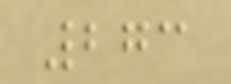273
